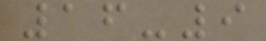16-9
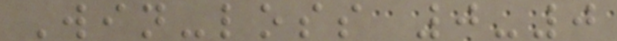Win-loss 0-0
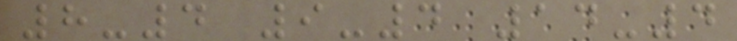8-4 9-4 14-4
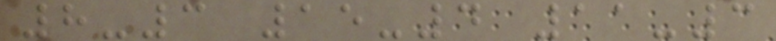8-3 15-4 11-3
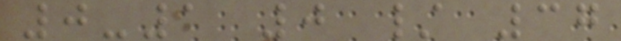0-1 0 / 37
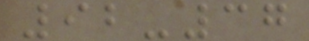92-37
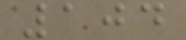104
